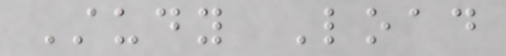Study Load
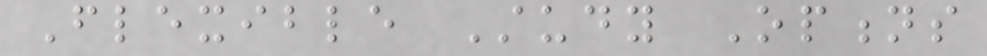Flexible Study Options
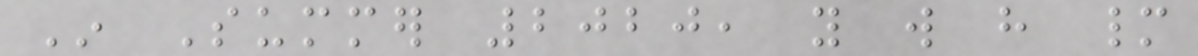In Summer 2020, you will have many
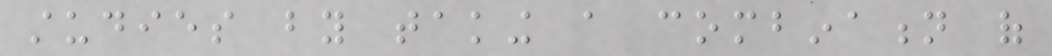studies by taking a combination of
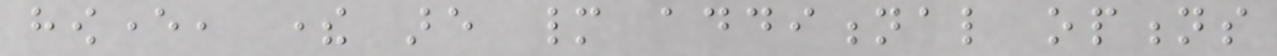however, there are many additional options
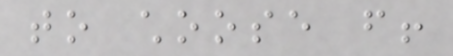to choose from!
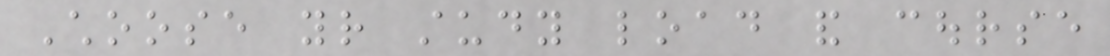Choose your study load and course
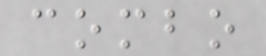combo
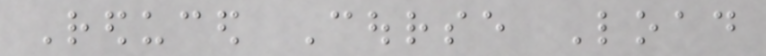Reduced Course Load
